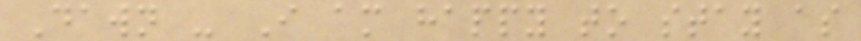Dawn - I am happy to stay as
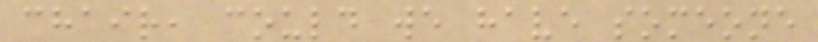chair, could we have someone
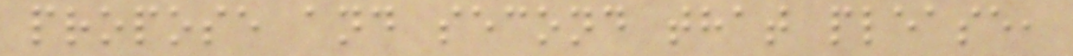propose and second that please,
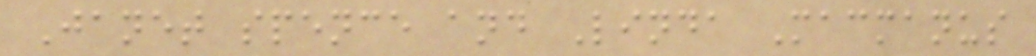Janet spence and Linda Macmanus
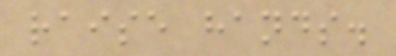raise hands.
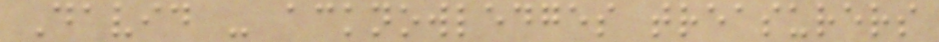David - acknowledges treasurers
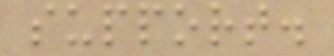support.
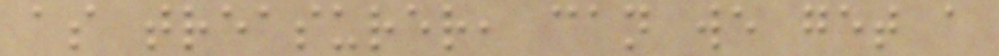as treasurer, can we get a
